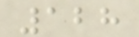128
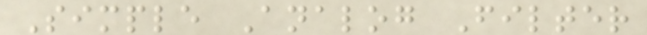Simple Analog Filter
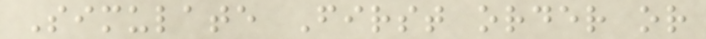Simulate First order or
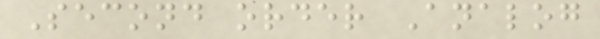Second order Analog
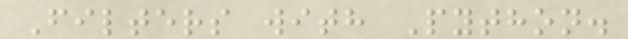Filters with Python.
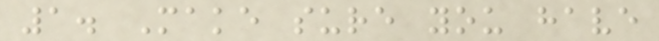1. Make sure you have
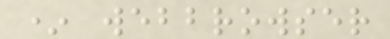* webbrowser
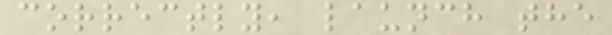correctly, launch the
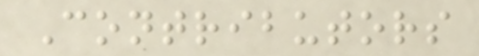Contributors
